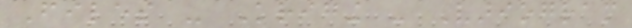Files - Kriging - Variogram
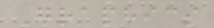Graphics
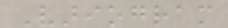Variogram
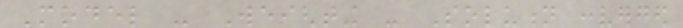Model - Weighting - Solution converged
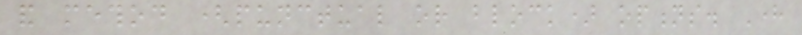and method (punctual or block) options. Here
